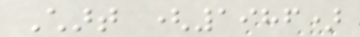Chart (1986)
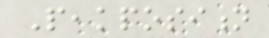Peakposition
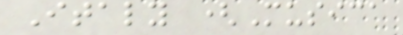Italy (Musica
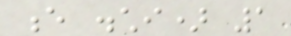e dischi) 1
